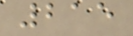215
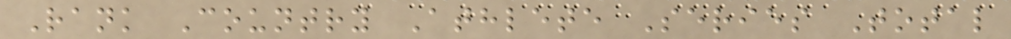Rank Country Athlete Series Total
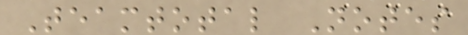Teamtotal Notes
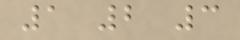1 2 3
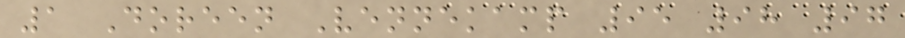1 Doreen Vennekamp 95 98 97
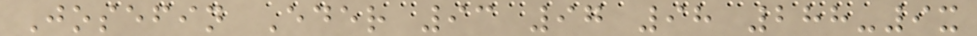Josefin Eder 93 97 98 288-9x
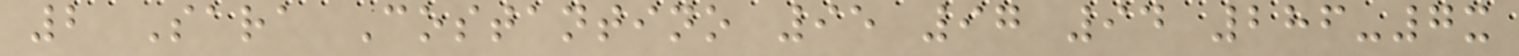2 Sara Costantino 95 97 94 286-7x
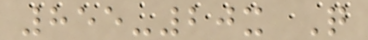855-20x Q
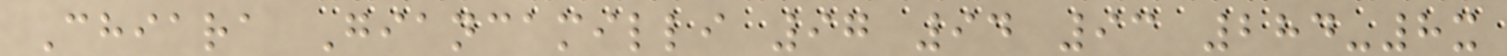Chiara Giancamilli 97 94 93 284-8x
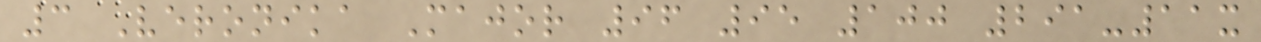3 Veronika Major 96 95 100 291-11x
